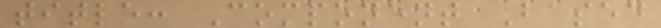title: Component Based
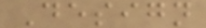Design
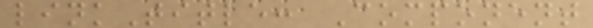linkTitle: Component
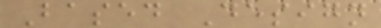Based Design
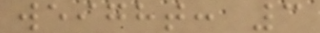weight: 3
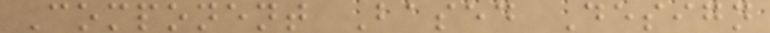Component Based Design
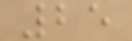25
